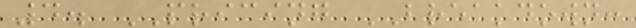4. PRICING BREAKDOWN:
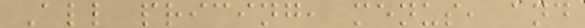All pricing, menus, and
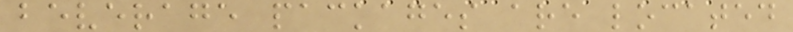beverage packages are located
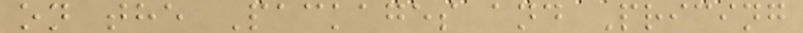on the Packages and Pricing
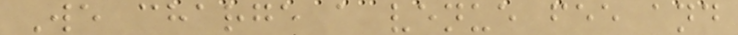We charge a venue fee and
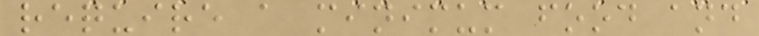require a minimum food and
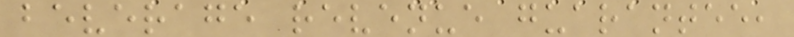beverage revenue guarantee,
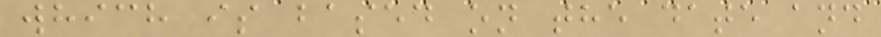which is based on the date and
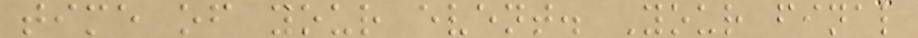time of your event. Your final
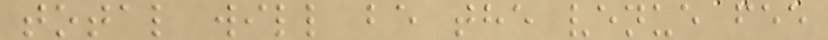total will be the venue fee
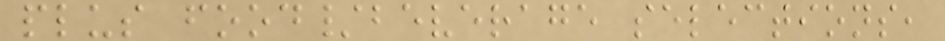plus food/beverage selections,
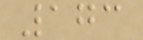173
